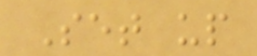Set up
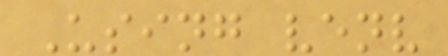Using venv
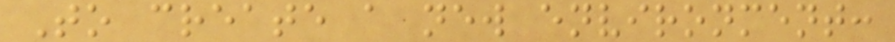To create a new environment:
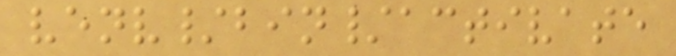venv/bin/activate
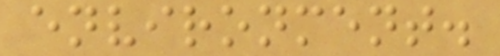environment.
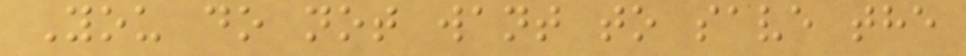You do not want to save the
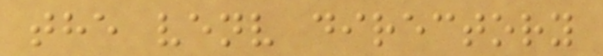the venv directory
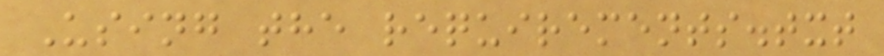Using the requirements.txt
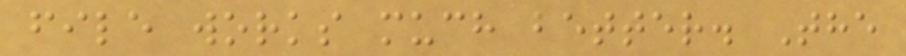file works much better. The
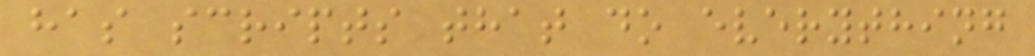has scripts that do everything
